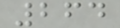264
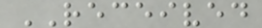RECEIVED
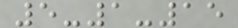5-1-15
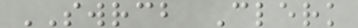SWRCB Clerk
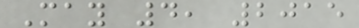May 4, 2015
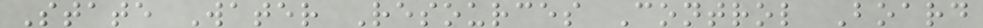State Water Resources Control Board
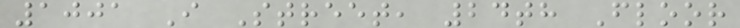1001 I Street, 24th Floor
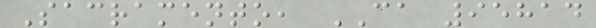Sacramento, CA 95814
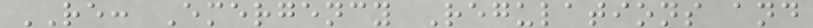RE: Emergency Regulations and
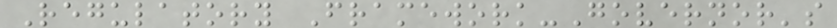Regulatory Framework-Governor's
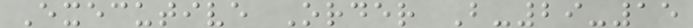Executive Order B-29-15
